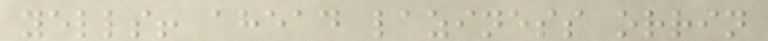yells! ahead laziness orrin
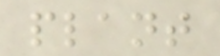plant
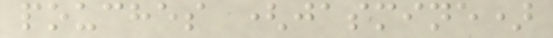pouches (jasmine)
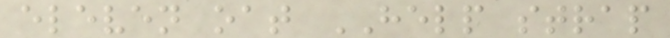eleven oat HELP strap
